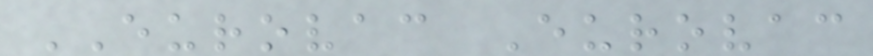EUROVAC Eurovac
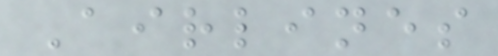Airlines
